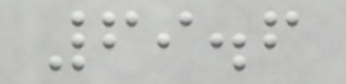69.6
